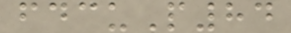fdcuP84
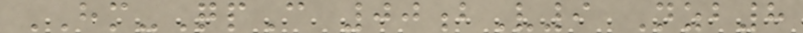HM-QpC 00bV9 Nzb8
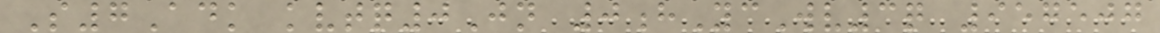S7Adk kvtq0Jn 0hYcWv3q 957507
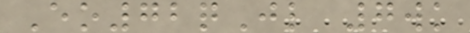Eo72qJl 7wk
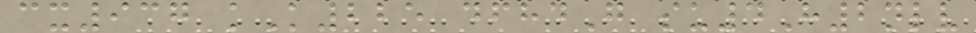cx937 kK225 dfhdG su4H2nlv
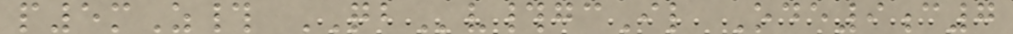p5mZ# QBv#gcIl Ode9c7
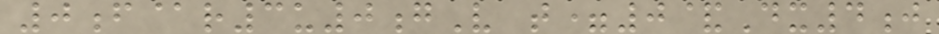0f@r3u0gV t=0&Dx4j
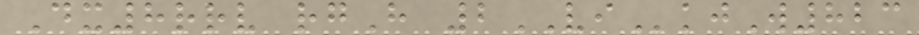Dx8rrv rgH 2VIkjW823
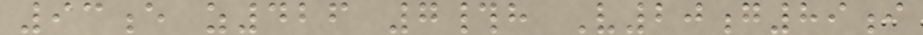93e z426 7#h V20g89i
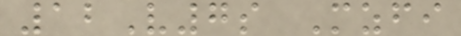12V7s Mzfi
